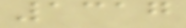1317
